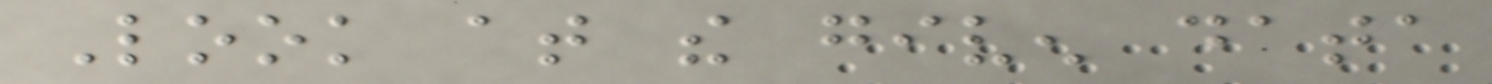Look at the given data
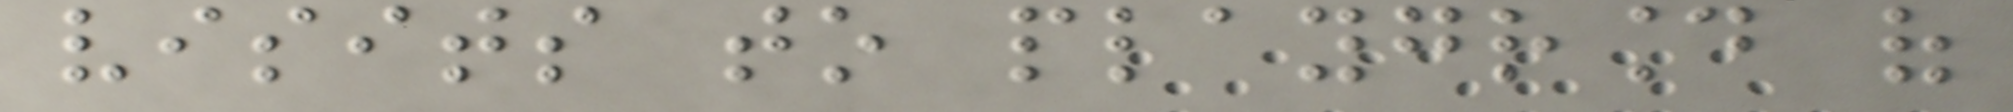visits to playground of
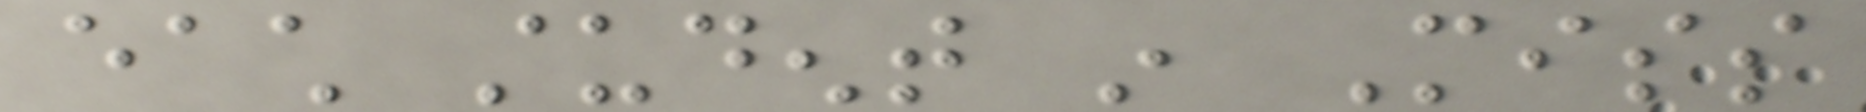each student in Miss
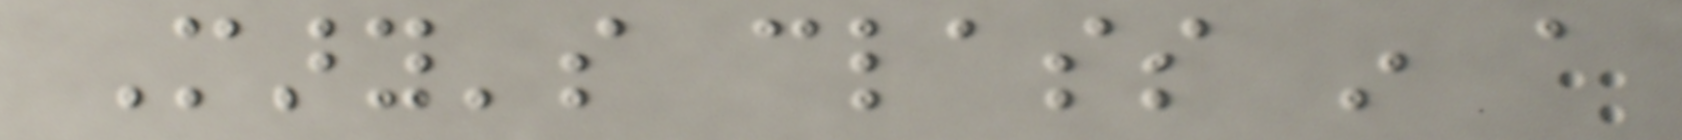Mary's class in a
